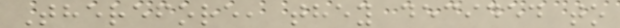Therefore, they decided to
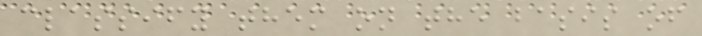classify them on the basis of
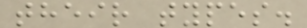their types.
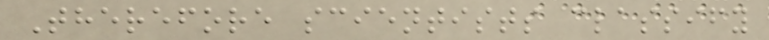Therefore scientists classify
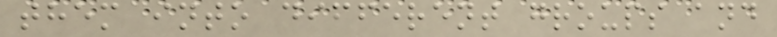them into different groups and
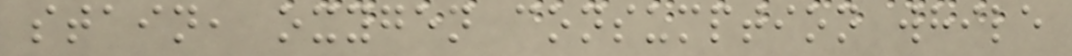stain, oxygen consumption while
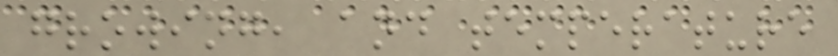growing, and temperature
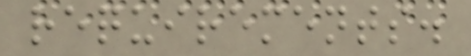requirements.
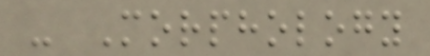- Morphology
